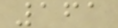161
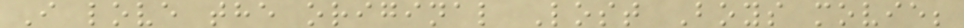I love the original Lost Boys movie;
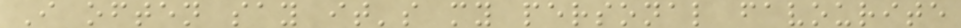I often say it's my personal favourite
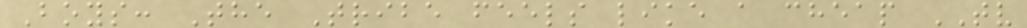Boys: The Tribe feels like a cheap TV
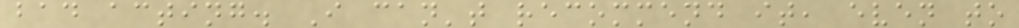bad acting. I can't recommend it, even to
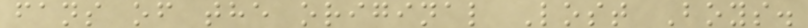fans of the original Lost Boys.
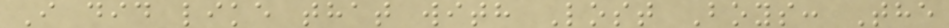I did like that with Lost Boys: The
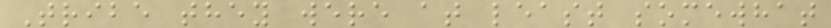Tribe they were at least somewhat
